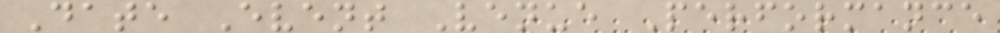Date Event Venue Performance
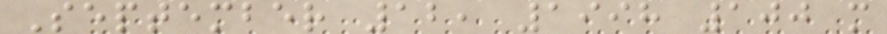September 12, 1998 100 m
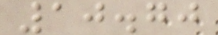10.70
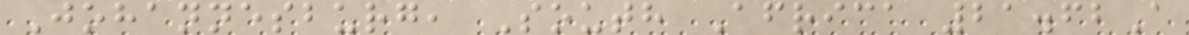Johannesburg, South Africa 21.62A
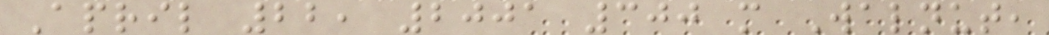April 22, 2001 300 m Walnut,
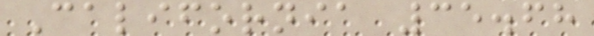California 35.68
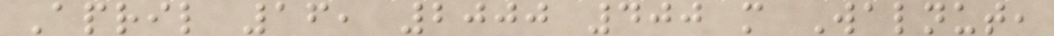April 16, 2000 400 m Walnut,
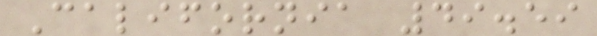California 49.59
